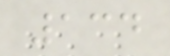134
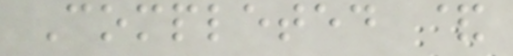Completed &
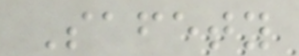Safety
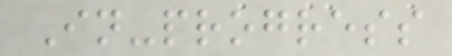In-progress
